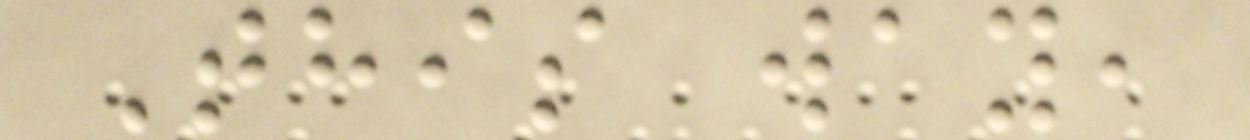This way,
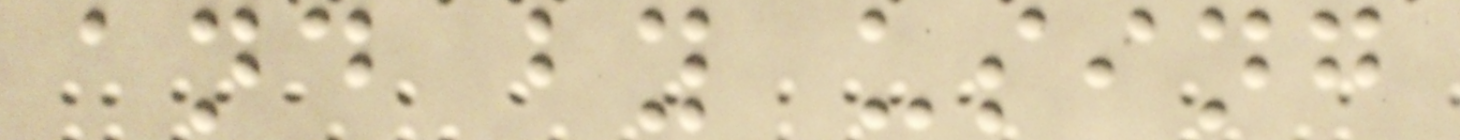and by using
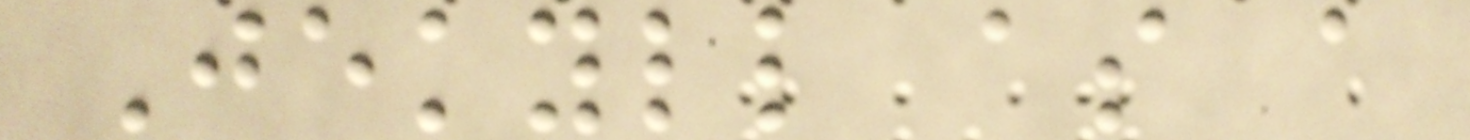Jekyll as a
